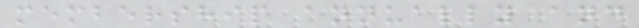membership annually and
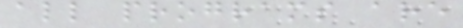all programs are
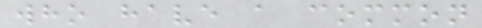who have a common
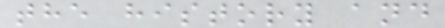the history and
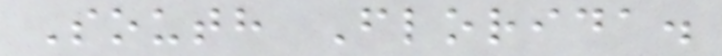South Florida.
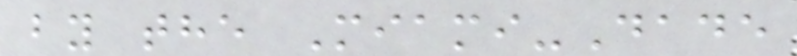by the Miami-Dade
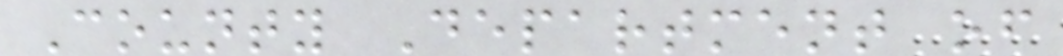County Department of
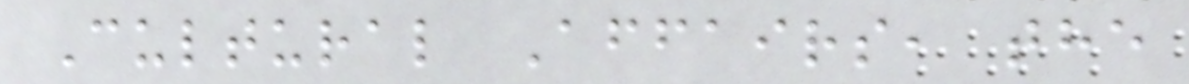Cultural Affairs, the
